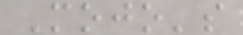Mojo's
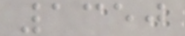1350
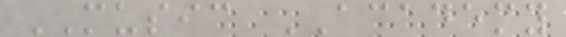MUSIC ACADEMY
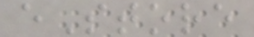eStore
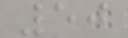50
